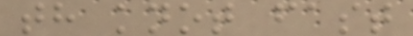th knot fast
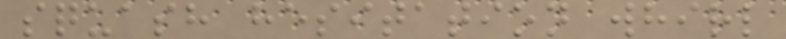squash hesitation whirl
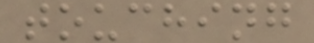touching
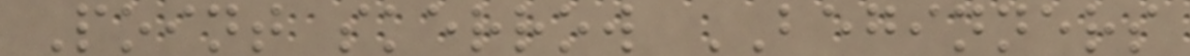Point skerrow BEGINNERS
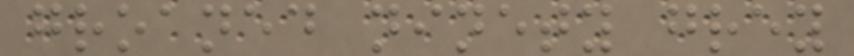groaned ninety grey
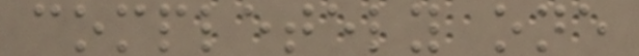completely one
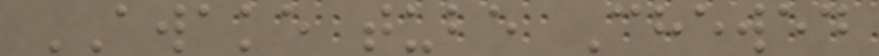AWAKE tube Chewed
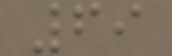69
